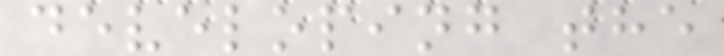developing the
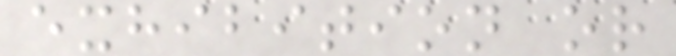exhibition or
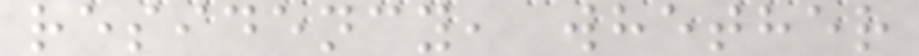residency, whether
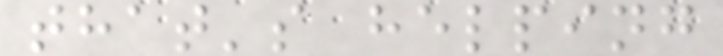that's helping
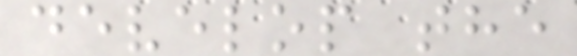develop the
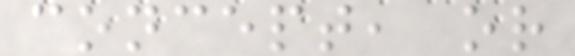concept, or
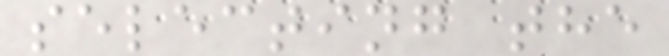selecting the
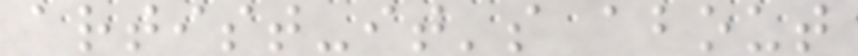artist-it's about
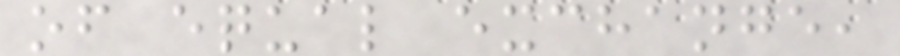of equal exchange,
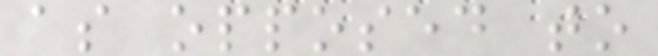as opposed to
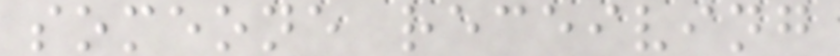someone receiving
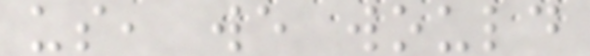us, we would
